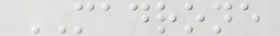MADRONE
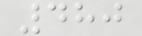480
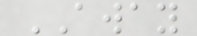AWAY
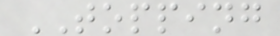TOPPING
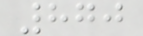870
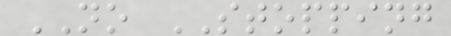NO STOPPING
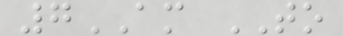7AM TO
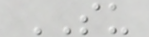SU
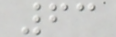63
